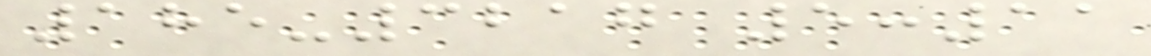185-3217 5:11
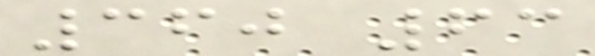360 63
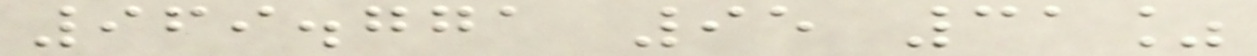969.771 95 31%
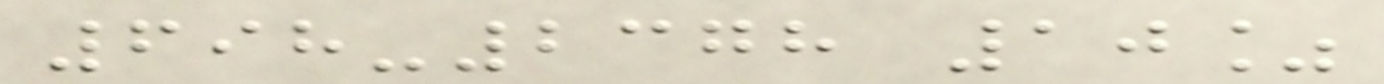698-2378 10%
